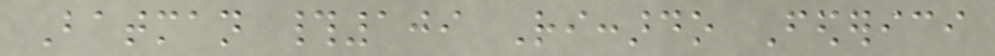Batman #109 Riccardo Federici
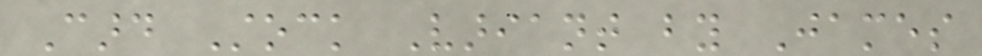Card Stock Variant by James
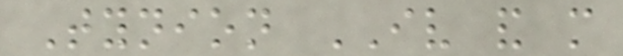Tynion IV and more
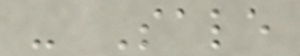- Sale
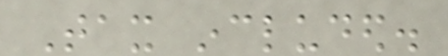Tax included.
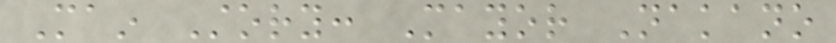Main Story: Mayor Nakano
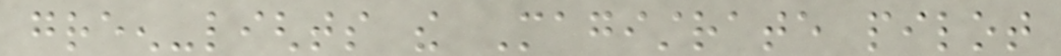green-lights the Magistrate pilot
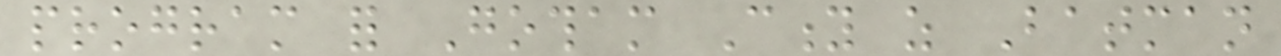program for Gotham City as Batman
